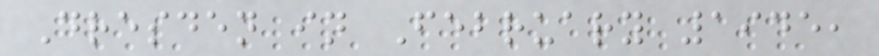Dresden in February 1945,
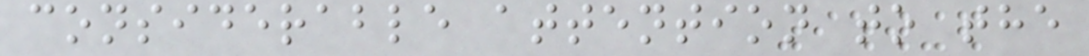considerable attention to the
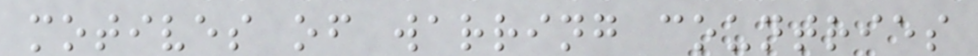motives of warring countries
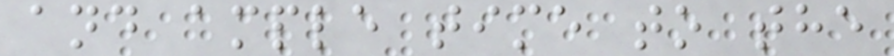and ample time to the
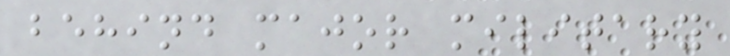behind major military
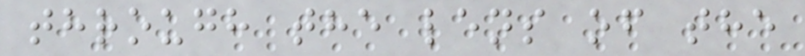through the lens of the
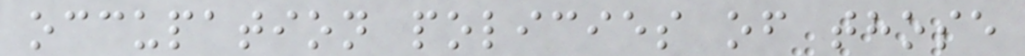occupation policies of those
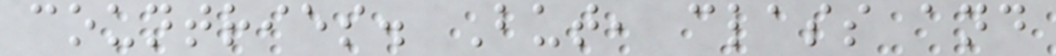countries. But, class and
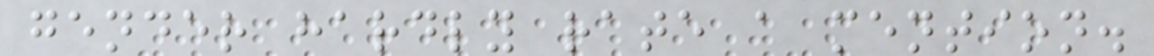gender hardly rate a mention.
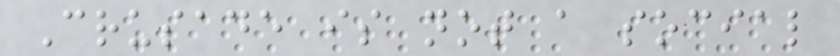Crusade is not a social
